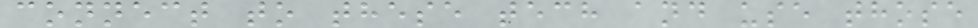connect to these tech and use those
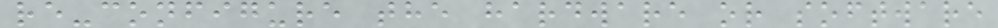re-configure the hardware or software
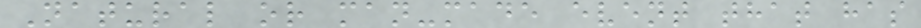Natural or man-made event that has
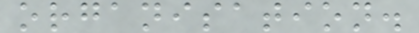organisation.
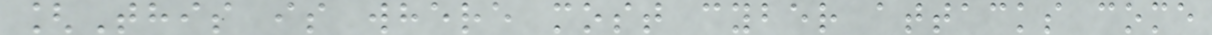[This is where most cyber attacks come
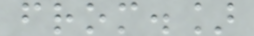from.]
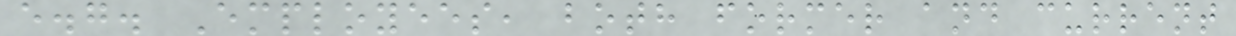e.g. Employees, both former and current
